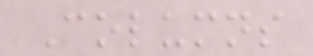Columns
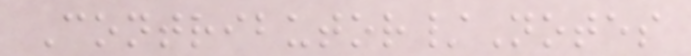Contributor/Notes
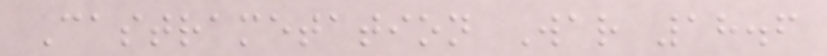Castrametation War 18.6
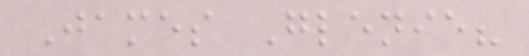James Glenie?
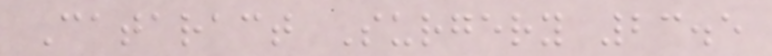Cataract Surgery 23.5
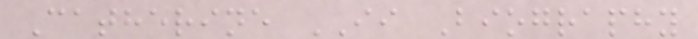Catherine II Biography
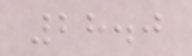28.0
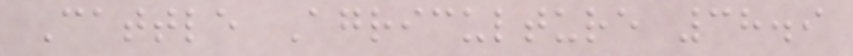Cattle Agriculture 38.9
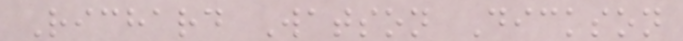Richard Watson Dickson
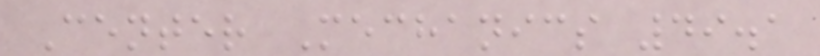Center Mechanics 49.1
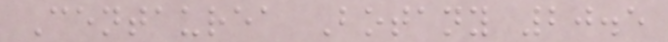Centaurea Botany 20.5
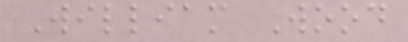William Wood
